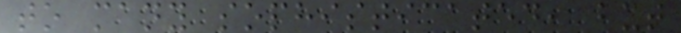to many sophisticated, but
